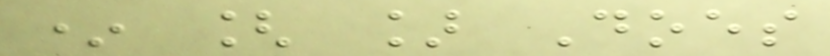* [ ] Does
